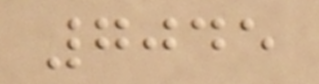7045
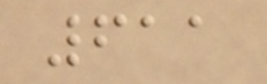611
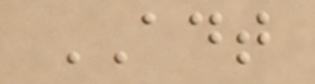ADT
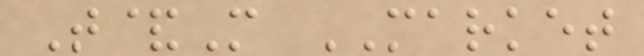T&M MARKET
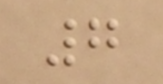7
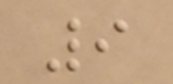9
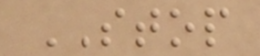STOP
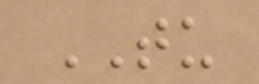TU
